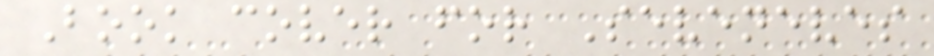Book cover for Seveneves
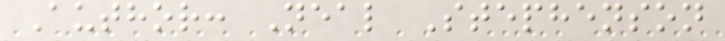Author: Neal Stephenson
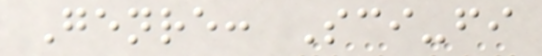Genre: Sci-fi
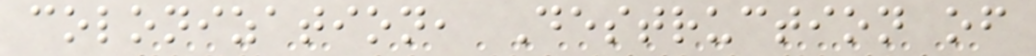colonization, Destruction of
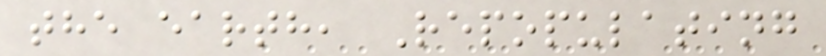the earth, Repopulating
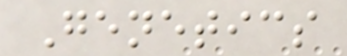Genetics
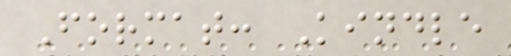Format: Kindle
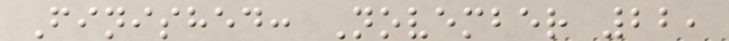Finished: November 22,
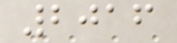2016
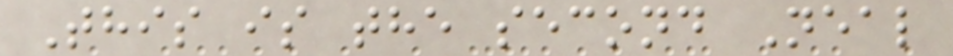This is the second Neal
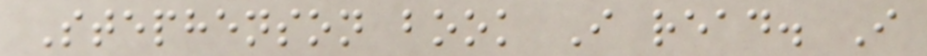Stephenson book I read. I
